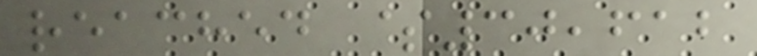reached $30,612
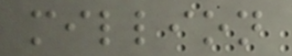million
